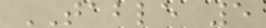TABLE 5
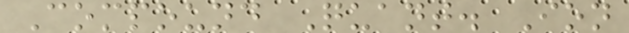Compound Quant. Ion
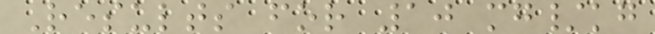Results for 10 mg/kg
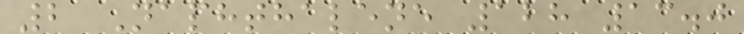2 Naphthalene 128 13.0
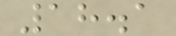18.1
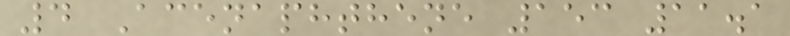4 Acenaphthene 153 11.1
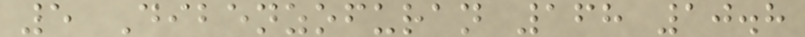5 Dibenzofuran 168 10.8
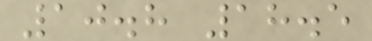10.8 18.5
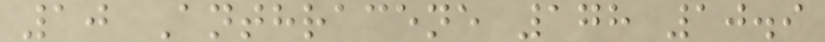10 Anthracene 178 10.9
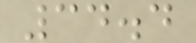34.4
